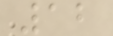12
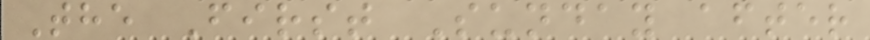The First Sunday after
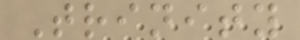Trinity
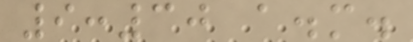9:30 a.m.
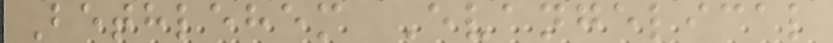Bethlehem Evangelical
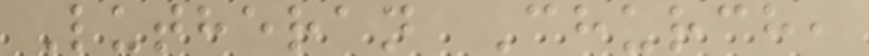Lutheran Church,
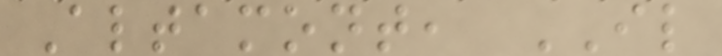Altamont, IL
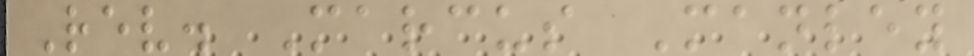Rev. Marcus Manley
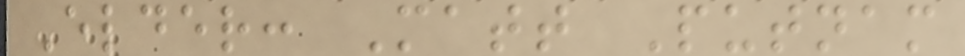Elder: Matt Putnam
